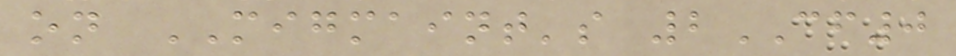on MIGMAINT's 2CF0
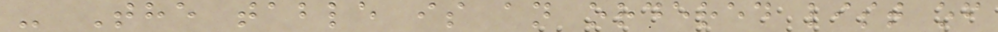- The table is an ordered list of
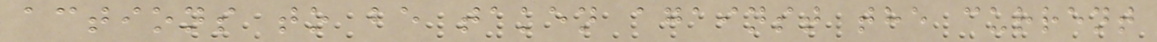actions to be taken against the current
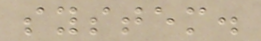system.
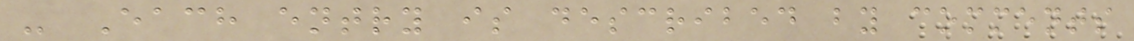- Each entry is described by comments
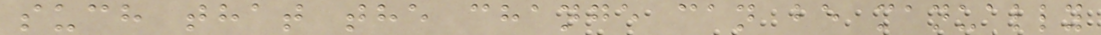such that the change can be manually
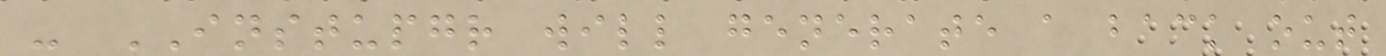- INSTUPGR will generate a back out
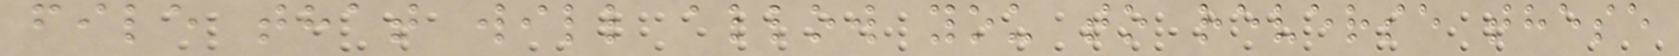file that will allow you to reverse these
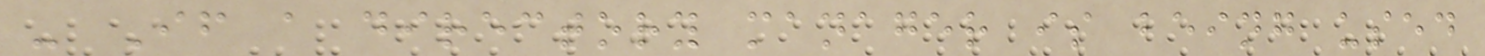- If a directory manager is being used
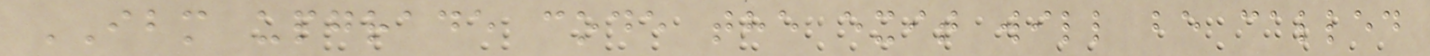IBM upgrade code the exit will be called
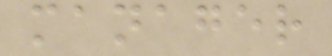manager
